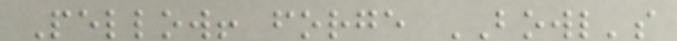Pellow! forge BOWL's
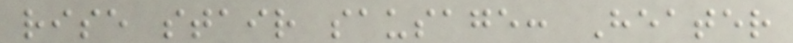rise stair sausage: Heater
